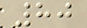80
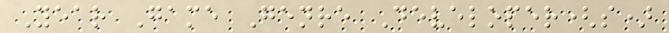Year Game Genre Developer(s)
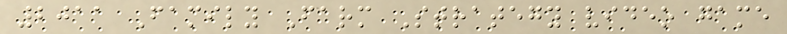2011 Family Farm Strategy video game
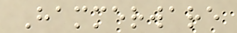Hammerware
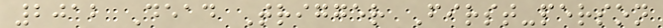2012 Dead Trigger First-person
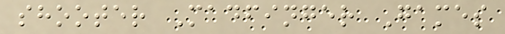shooter Madfinger Games
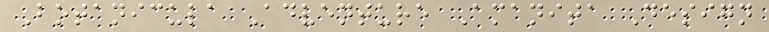Botanicula Adventure Amanita Design
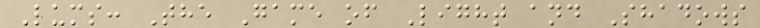Lums: The Game of Light and Shadows
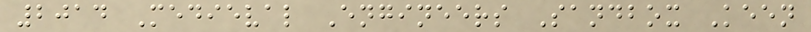2014 Medieval Engineers Sandbox Keen
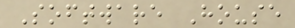Software House
